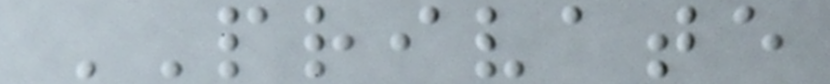PRIVATE
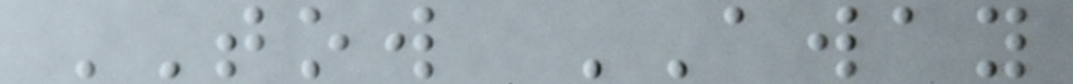TOW AWAY
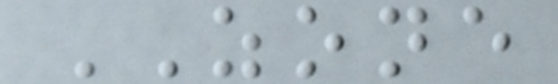ZONE
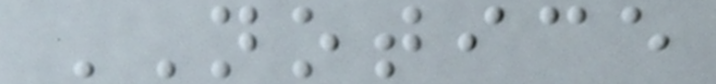NOTICE
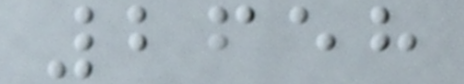2658
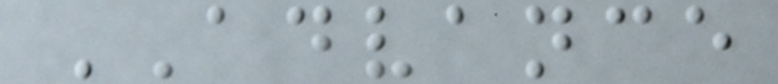ADVANCE
